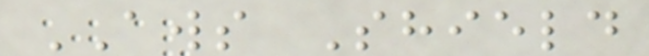AWS Shield
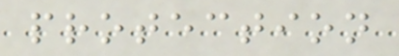protection
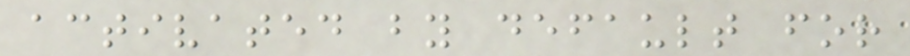activated by default for
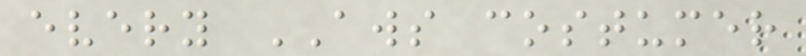every AWS costumer
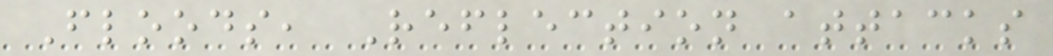Floods, Reflection attacks
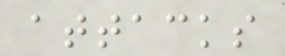attacks
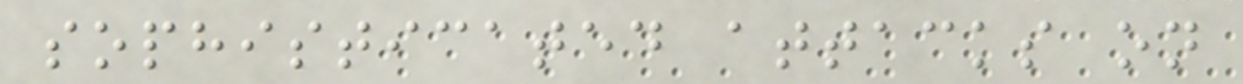sophisticated attacks on
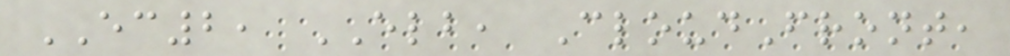EC2, ELB, CloudFront,
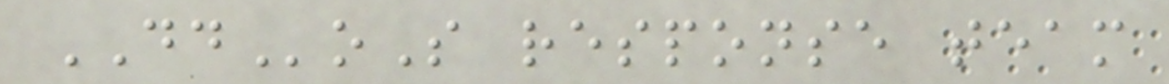DDoS response team
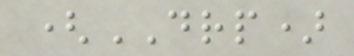(DRP)
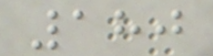180
